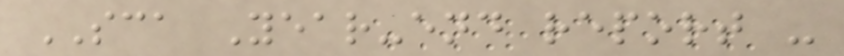SCA Year-end report -
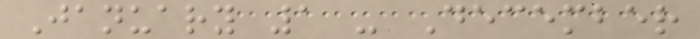January 1 - December
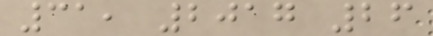31, 2017 26
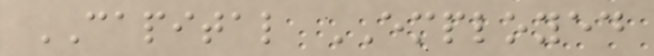CAPITAL EMPLOYED
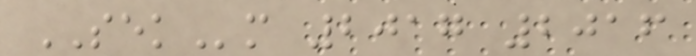SEKm 2017 2016
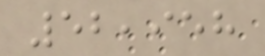52,958
